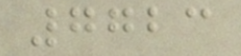7723
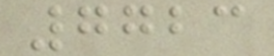7723
